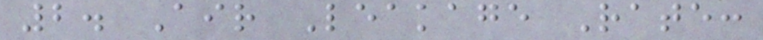2. Air Leakage Rate:
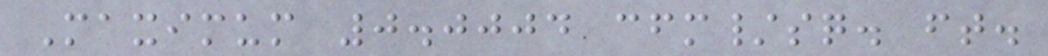Maximum 0.0004 cfm/sq. ft.
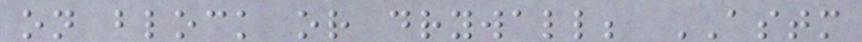on block or drywall; ASTM
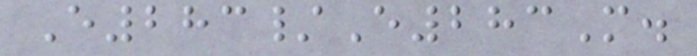E283/E283M.
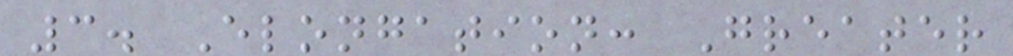3. Elongation: Greater
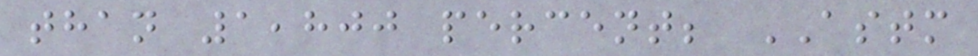than 1,800 percent; ASTM
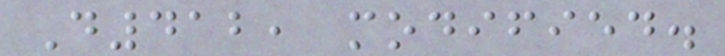D412, modified.
